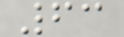63
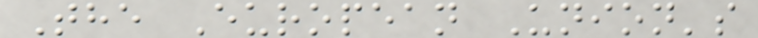The European Union's
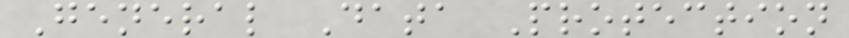General Data Protection
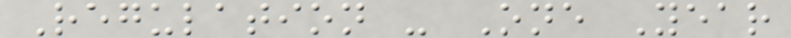Regulation - One Year
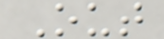Out
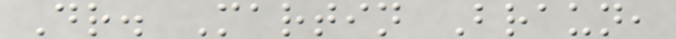Dr. Martin Braun,
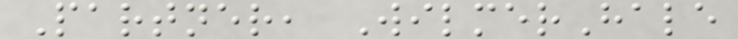Partner, WilmerHale
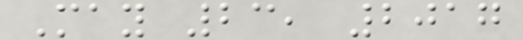May 23, 2017
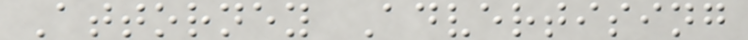Attorney Advertising
